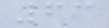63
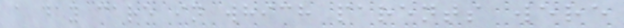a day care in which parents were
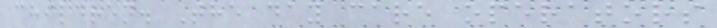children. The day care operators
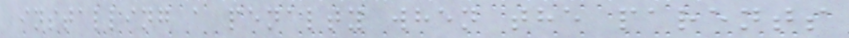installing a penalty when the parents
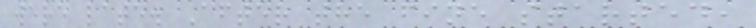were late. After the fine started,
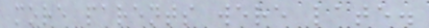more parents were late.
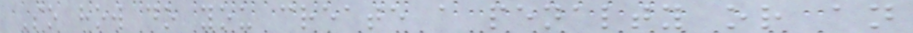So how do you create a penalty or an
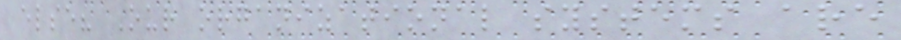else? Our organizational systems are
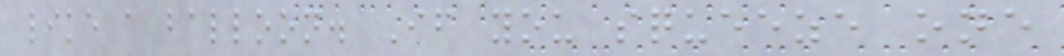like a balloon. If you squeeze one
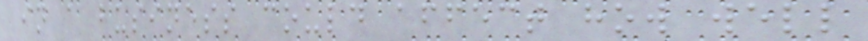in a business could affect how well
